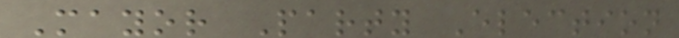Mayor Party Election
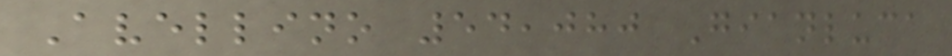Avellino 54,080 Gianluca
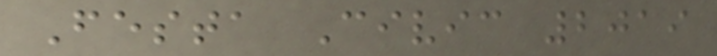Festa Civic 2019
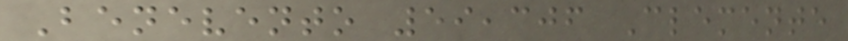Benevento 59,306 Clemente
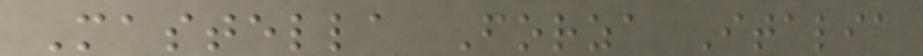Mastella Forza Italia
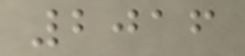2016
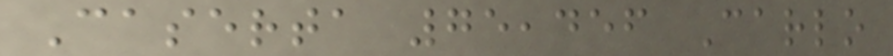Caserta 75,456 Carlo
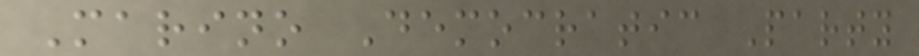Marino Democratic Party
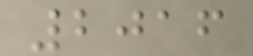2016
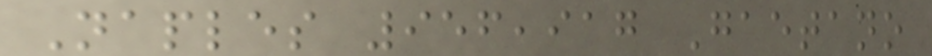Naples 956,917 Gaetano
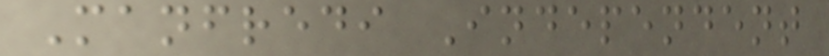Manfredi Independent
